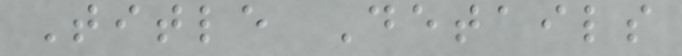Title Details
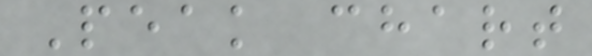Peak chart
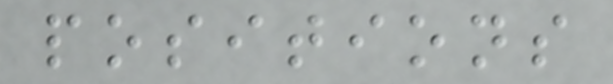positions
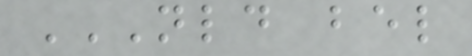NLD BEL
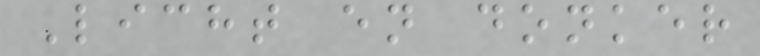Licht en donker
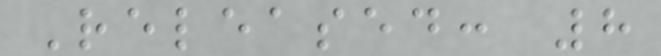Released: 8
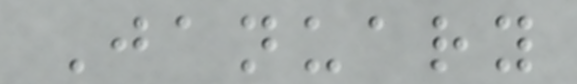January
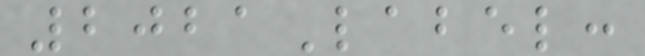2021Label:
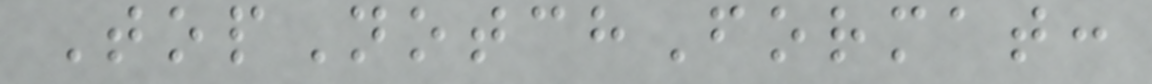TopNotchFormat:
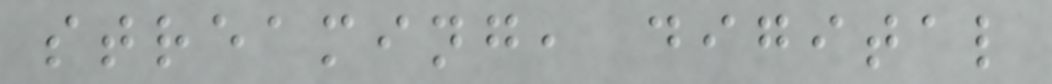streaming, digital
